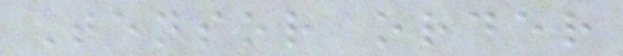Tensor order
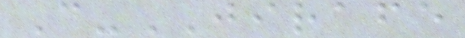C-JIRAFE
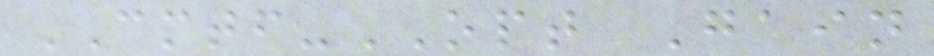CMTF-OPT Gain
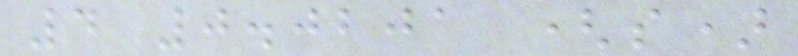4 0.0201 (s)
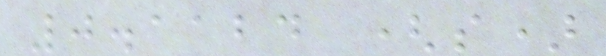0.1124 (s)
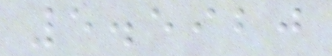5.5920
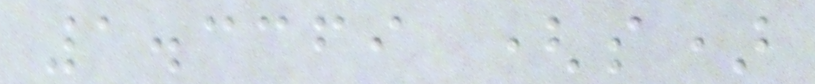1.3369 (s)
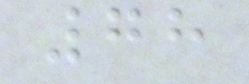78
